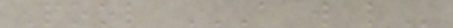Pool A W L
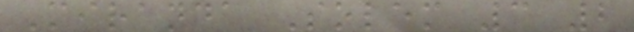Miranda Solem 3 2
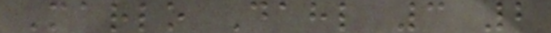Marlo Dahl 3 2
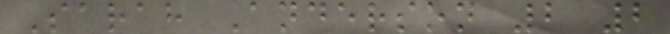Sarah Anderson 2 2
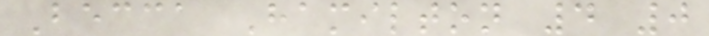Becca Hamilton 4 0
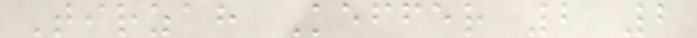Tirzah Keffer 2 2
